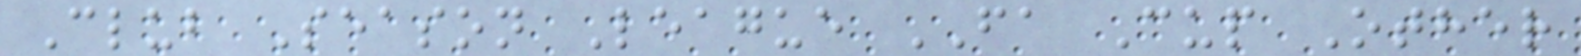Club Season League FA Cup Other
